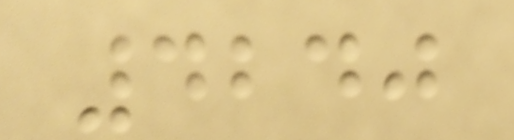4240
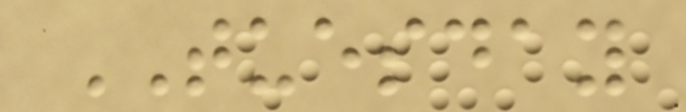TUESDAY
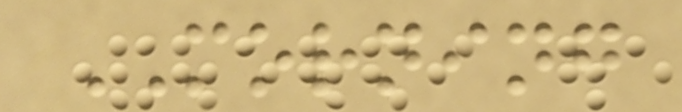MORNING
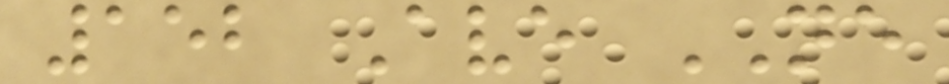152 Ave NE
